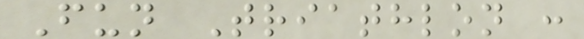Fun Triathlon :
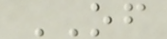OF
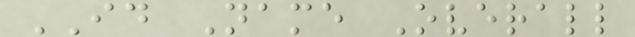ID Name Overall
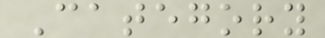Category
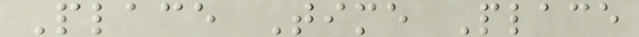Place Time Place
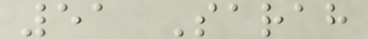51 Sarah
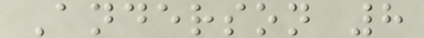Anderson 8
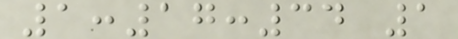1:17:34 1
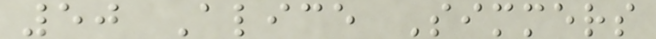50 Alice Simmers
